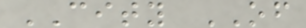CITY OF
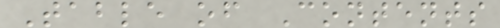Table of Contents
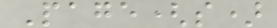Page(s)
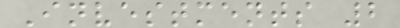Investments 2
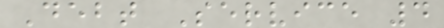Debt Service 4
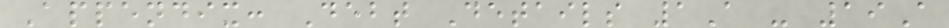Appendix: Debt Details 1A - 19A
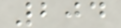204
